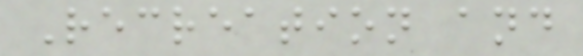Recreation and
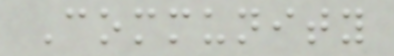Community
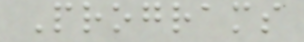Programs
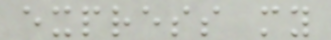express my
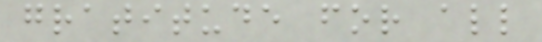gratitude for all
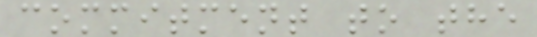commitment to the
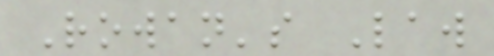Rowan's Law
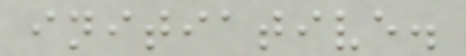initiative.
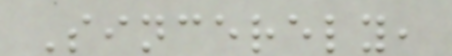Sincerely,
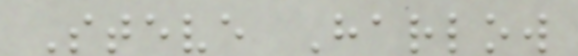Steve Harlow
